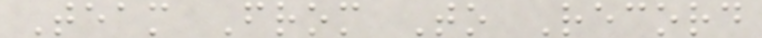Team From To Record
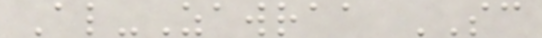Al-Zawraa SC
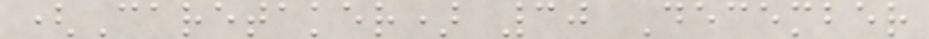(Caretaker) 30 December
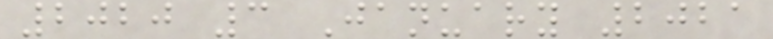2020 3 January 2021
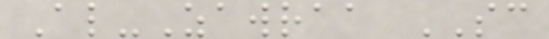Al-Zawraa SC
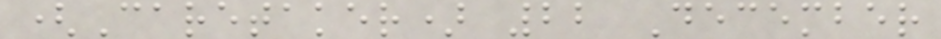(Caretaker) 22 December
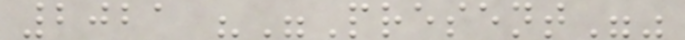2021 ""Present""
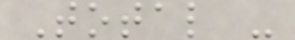Total -
